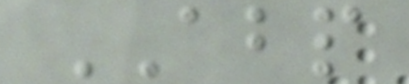ABP
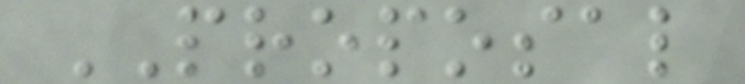PROPOSAL
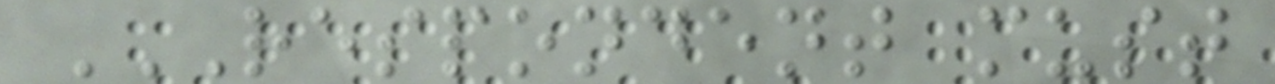RESPONDENT MUST
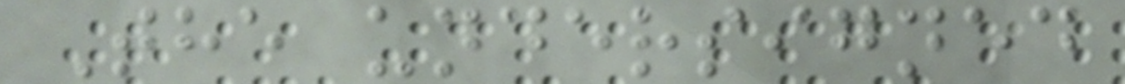The undersigned
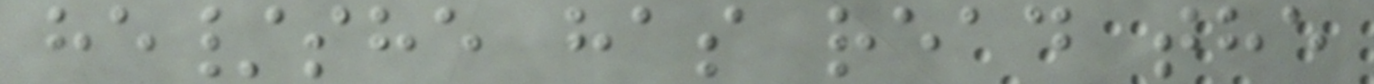he/she has read the
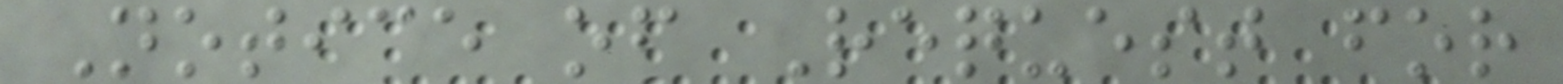Notice of Request for
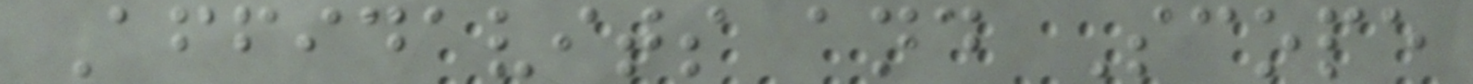Affidavits and Scope
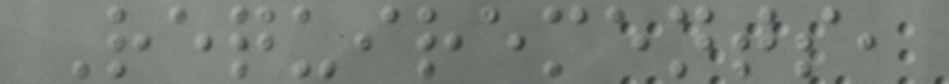Requirements,
